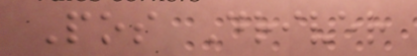Pos Driver
